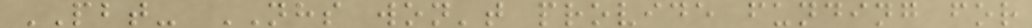PBT- NHS won't provide funding for
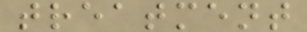treatment
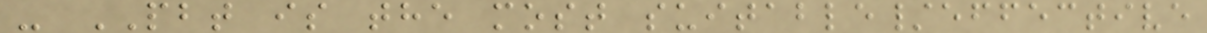- PBT is the most suitable/effective
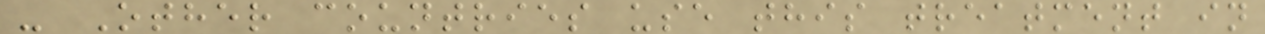- Other countries use this treatment in
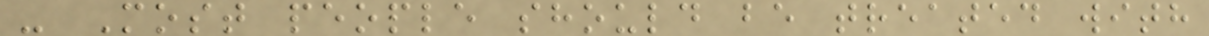- Most people should be treated with
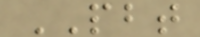PBT
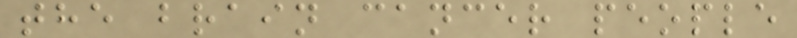the brain cancer people
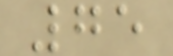75
